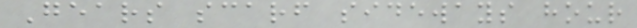Gears scarf sideways hour
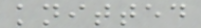knitted
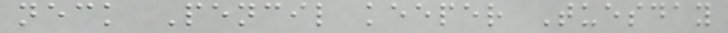neck Pencil keeper Tuesday
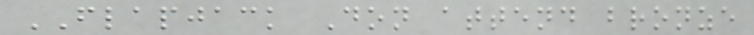FLAPJACK Don attend bronze
